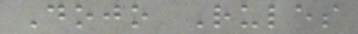Dojo Rules
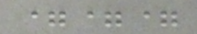===
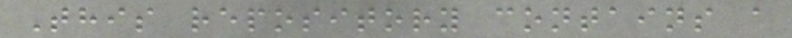This repository contains a
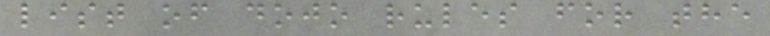list of dojo rules for the
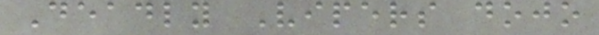Deadly Vipers dojo
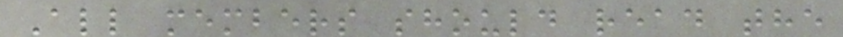All members should read the
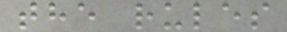the rules
